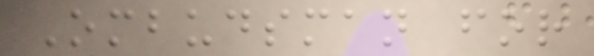Ombudsman for
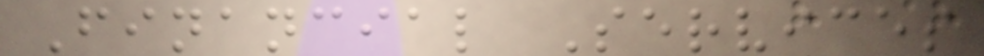Financial Services
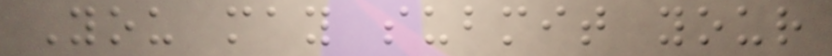You may submit your
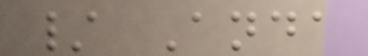/ Anda
